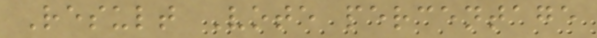Result Vote percentage
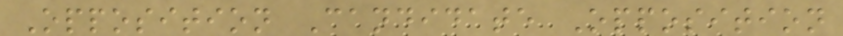Opposition Candidate Opposition
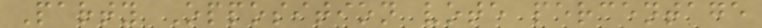Party Opposition vote percentage
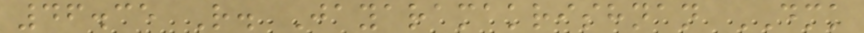46.35 R. Jayaramakrishnan DMK
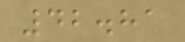42.81
